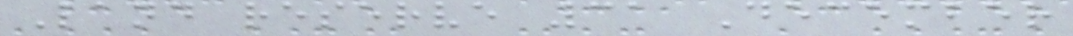Land reserve 31 December
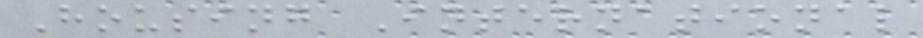Housing International
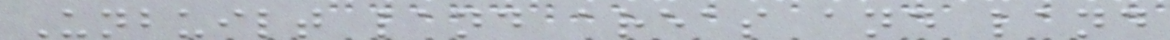Unbuilt land areas and land
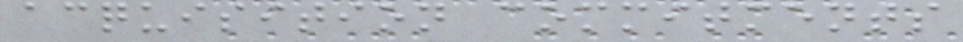acquisition commitments
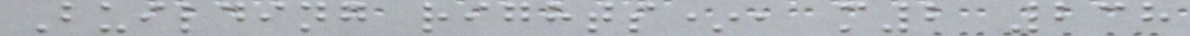Building rights*, m2 238
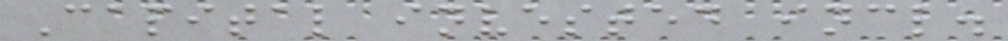Capital invested incl.
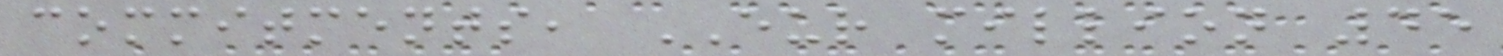commitments, EUR million 45
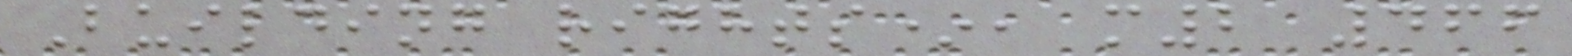Building rights*, m2 466
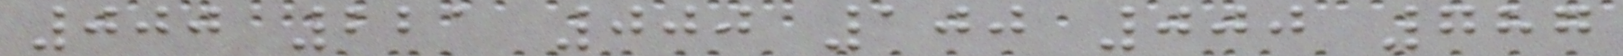000 221 000 100 000 787
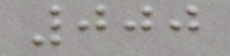000
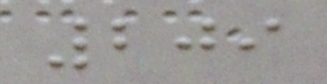209
